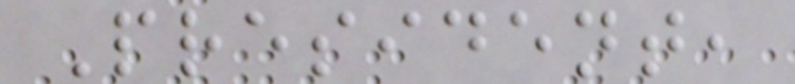President,
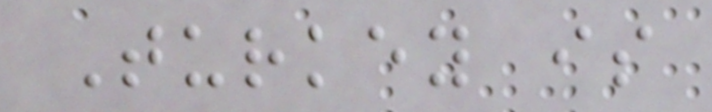Turkey is
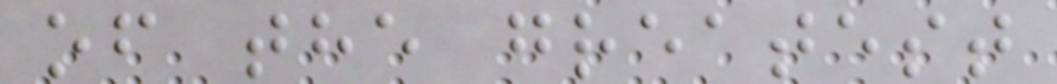of the greatest
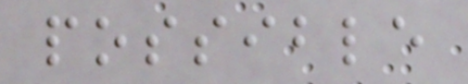possible
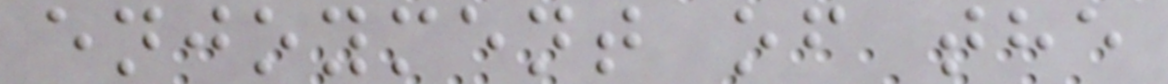enjoyment of the
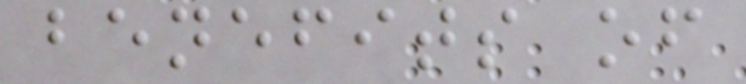benefits of
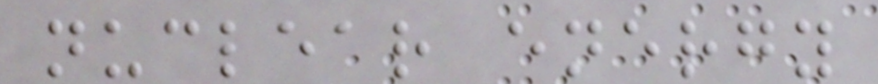nuclear energy
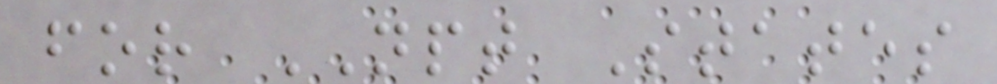for NPT States
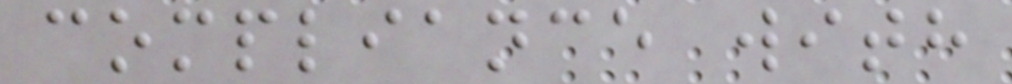compliance with
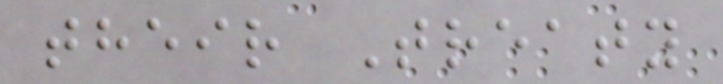their Treaty
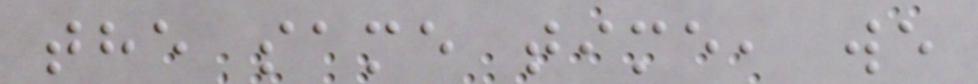the same time, we
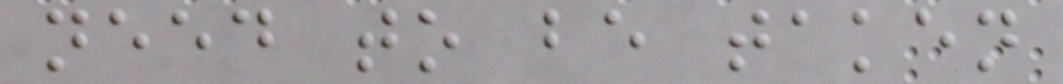need to be taken
